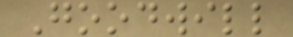Goodwill
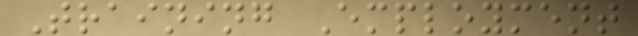Training Employment
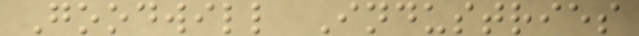Goodwill Industries
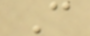C
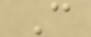C
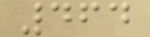464
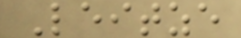Leitze
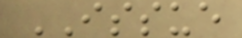ISSUE
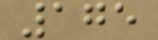175
